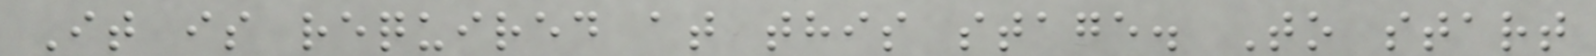It is required at this stage. To start
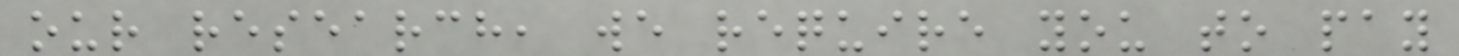our research, we require you to pay
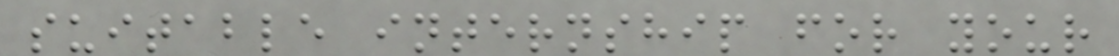suitable internship for your
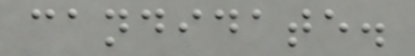candidate.
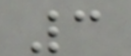3
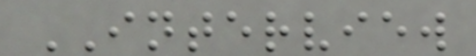INTERVIEW
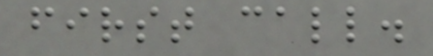first call.
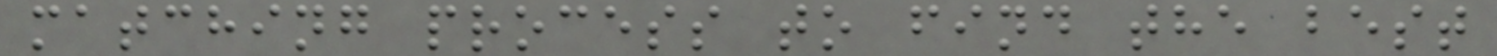matching process to find the best
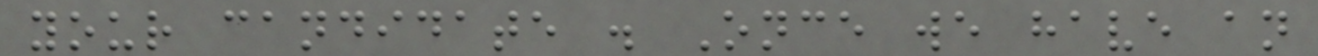your candidate . Once we have an
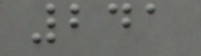241
